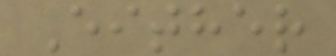Either
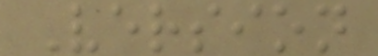Version
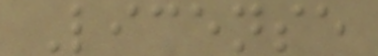License
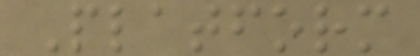Platform
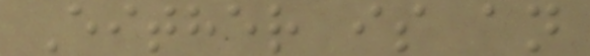Either is an
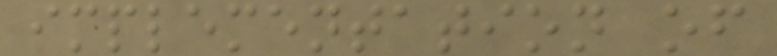implementation of
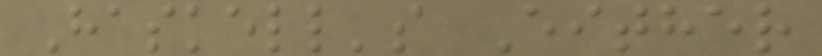Haskell's Either
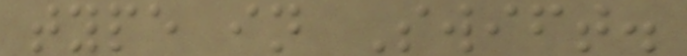type in Swift.
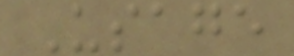Usage
